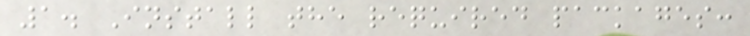1. Install the required packages:
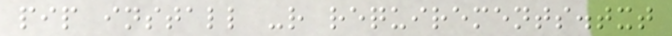pip install -r requirements.txt
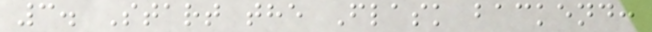3. Start the Flask backend:
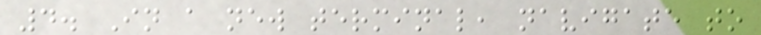4. In a new terminal, navigate to
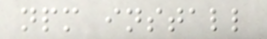npm install
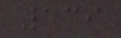139
